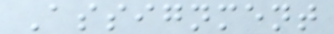Assignment
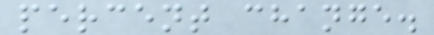percent change.
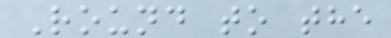Round to the
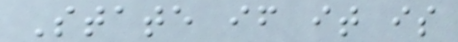State if it is
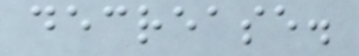decrease.
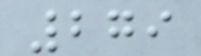279
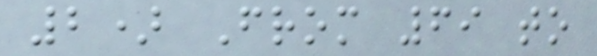2) From 69 to
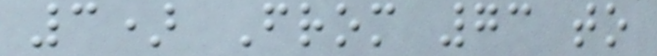3) From 73 to
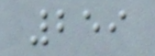259
